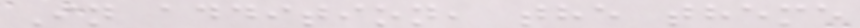In addition, the theme
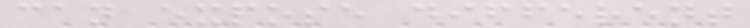can expose different
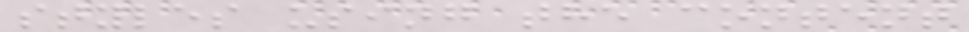styles using the content
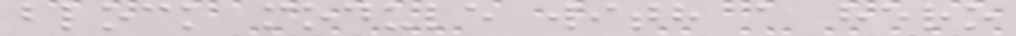block module with a hero
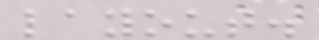layout.
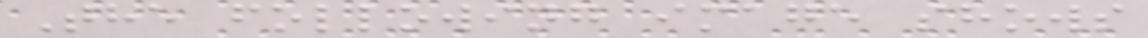The following image shows
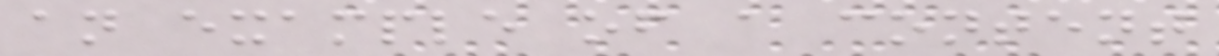an example of a content
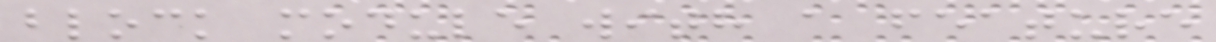block module with a feature
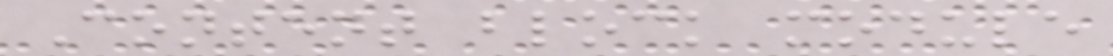Content block module
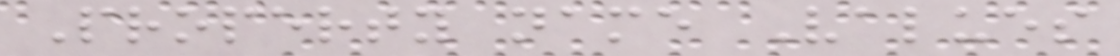Property name Values
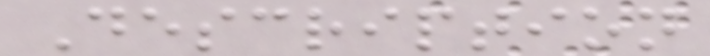Description
